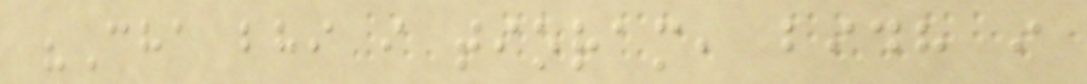"Cha bhi i tioram, bidh i
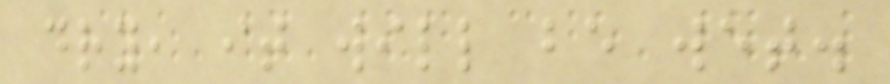dry, it will be wet.
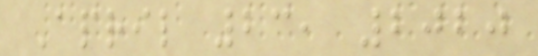April 23, 2020
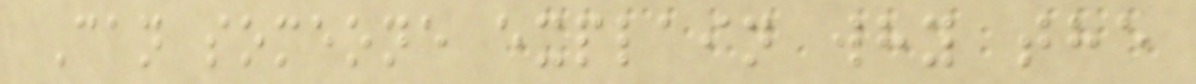Can someone explain why the
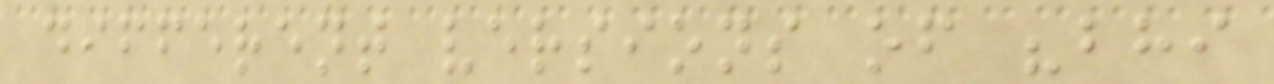different versions of "bhi
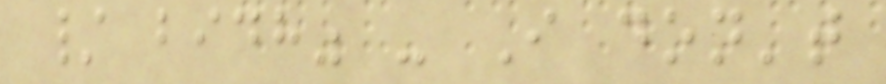/ bidh" - I don't
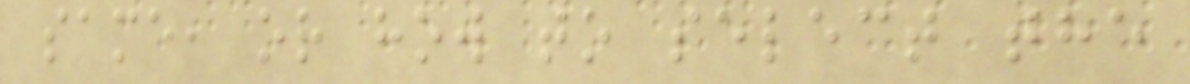same, or how to select the
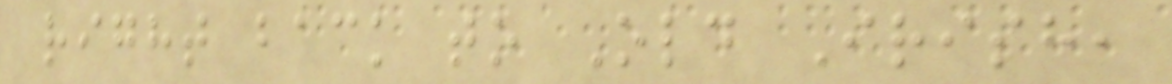right back to Old Irish,
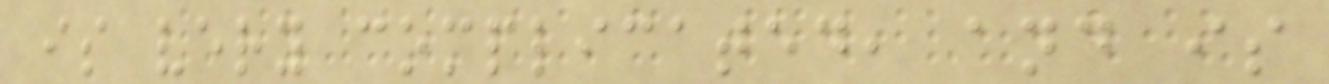is very complicated, and is
